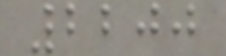2200
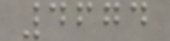4674
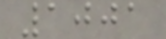1001
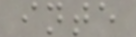inte
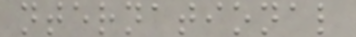nternational
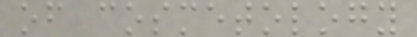of cosmetology
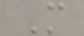M
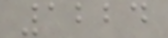1224
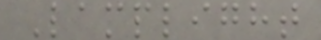Lamplight
